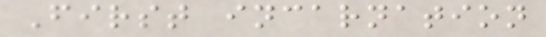First incarnation
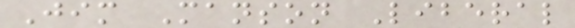Jim Manson Liberal
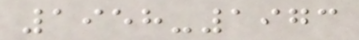1958-1973
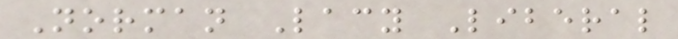Norman Lacy Liberal
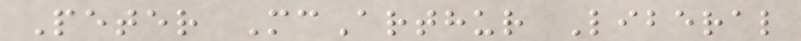Peter McArthur Liberal
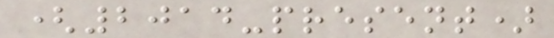(2014-present)
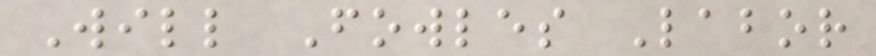Will Fowles Labor
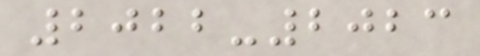2022-2023
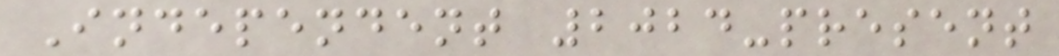Independent 2024-present
